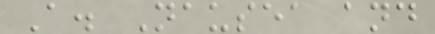A. Nausea and
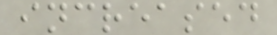increased
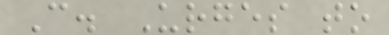C. Urges to
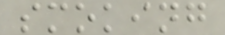smoking
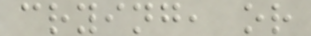crying, or
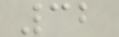32
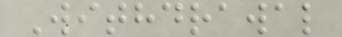Withdrawal
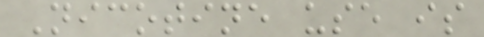Nicotine use is
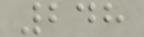248
